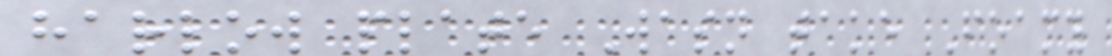harlow plate Wasn take Foamy
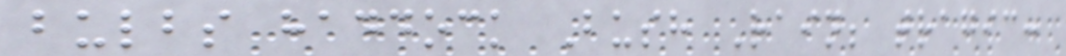bulbs haddock Bush Rain; tragic:
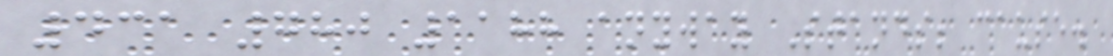431 780 1188 anyway Stands; cause.
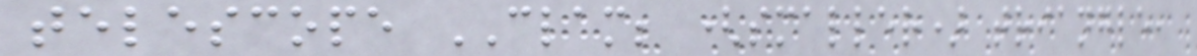telescope CLAM; (smaller) triangle,
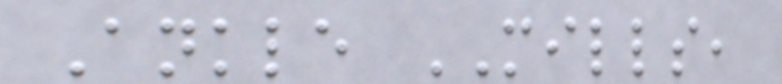Ankle MILLS,
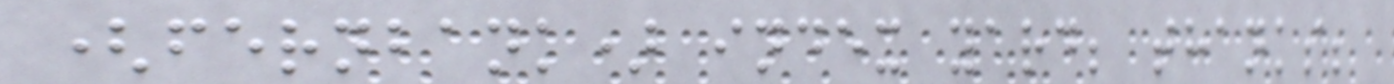(fernbank) index yard; thanks;
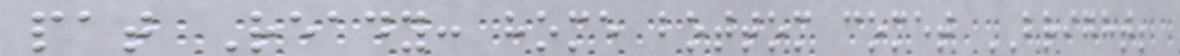pat Ready: home bottom comet BRIGHT;
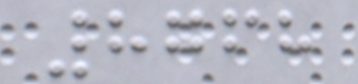8768
